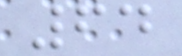64
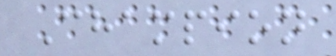Champion
